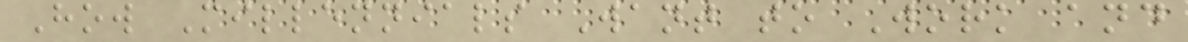How Millennials Want to Work and
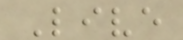Live
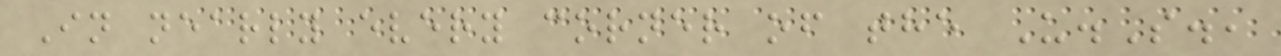In nearly every corner of the U.S.,
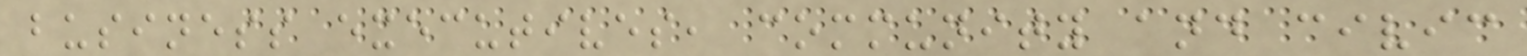business executives, community and civic
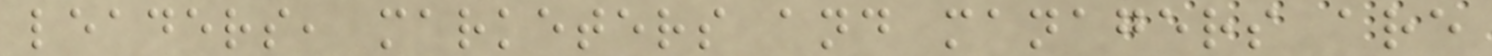leaders, marketers and managers are
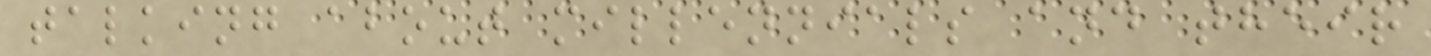talking about millennials and their
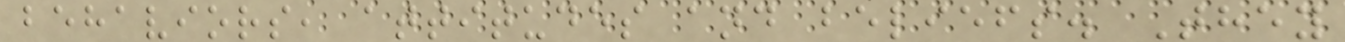behaviors, attitudes and beliefs. They
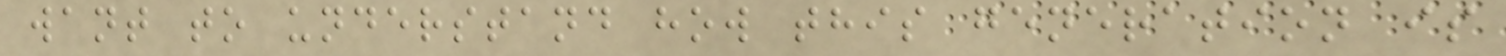want to understand how this generation is
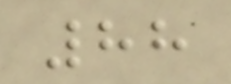88
